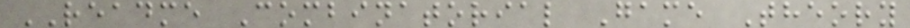README Combinatorial Game Theory
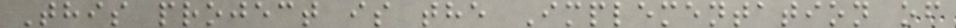This project is the Implementation of
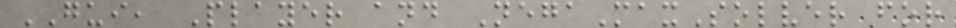GUI, Player and NegaMaxSolver for
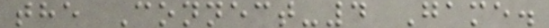the Connect-4 Game.
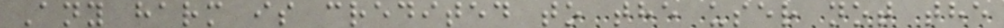Any harm is credited to the user not the
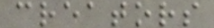creators
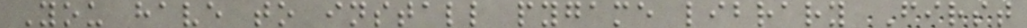You have to install pygame library First
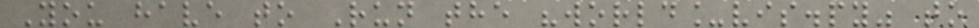You have to Run the "world_vis.py" to
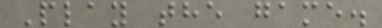Play the game.
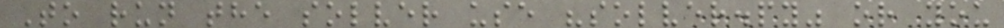To run the solver use "solver.py" or you
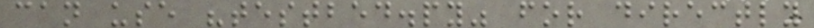can use "testbed.py" for directly
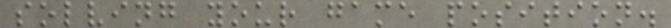solving your game position.
